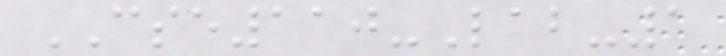CSE110-Lab-1
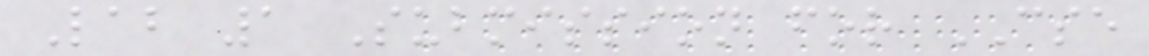Lab 1 Submission for CSE
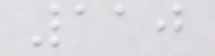110
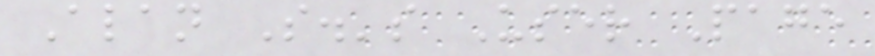Alan S.'s User Page
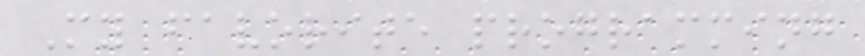My favorite programming
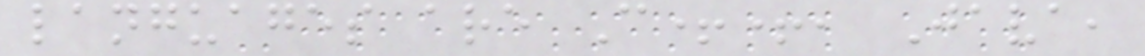languages are C++, Java,
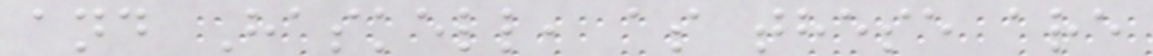and Haskell, as these are
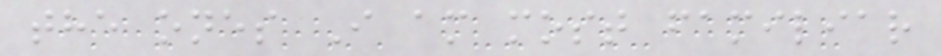the ones I am most familiar
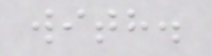with.
